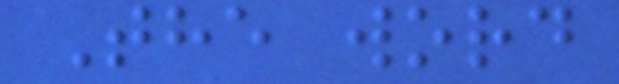The word
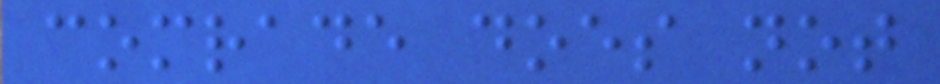comrade does not
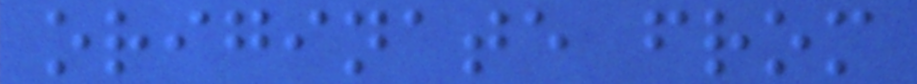originate from
